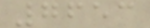7653
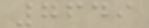7649
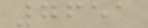7651
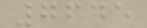7645
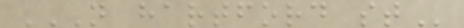N HARTFORD ST
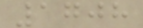1708
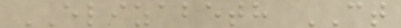ELIZABETH CT
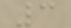3
